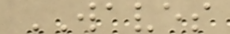WAVES
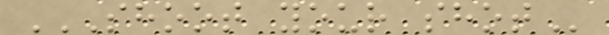SHOOT YOUR SHOT
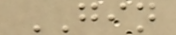GIN
